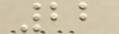22
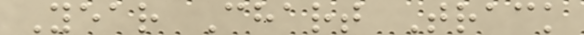Year Chart Track
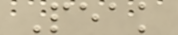Peak
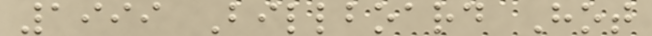1999 Billboard Hot
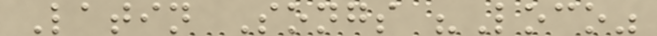Latin Songs "Loco"
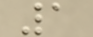1
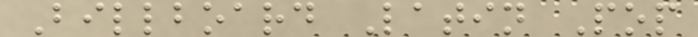Billboard Latin Pop
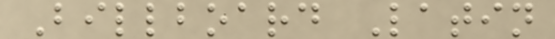Billboard Latin
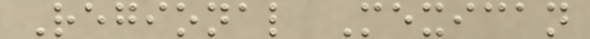Regional Mexican
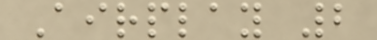Airplay 2
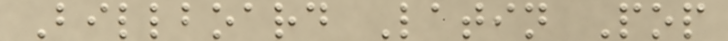Billboard Latin Pop
